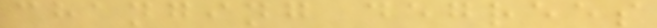changing degrees
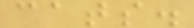cats.
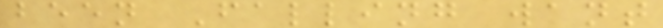been Falling want
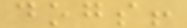dogs!
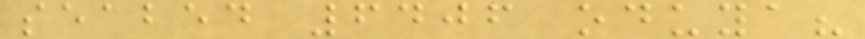seabed 6406 oduya?
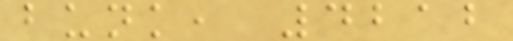bunk, 4212
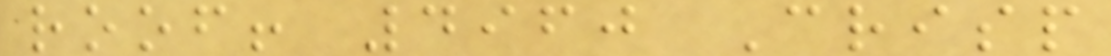roof! 4960 Crisp
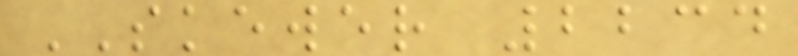SKEWER 2234
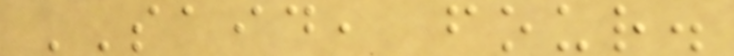SAID, four.
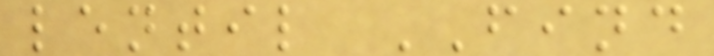lentil FIND
